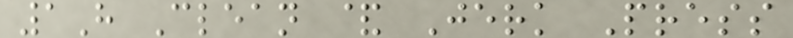1H Clean & Jerk Press
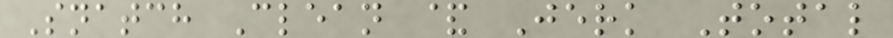Snatch Clean & Jerk Total
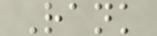Rank
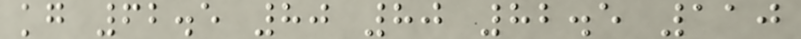kg 62.5 80 80 82.5 110
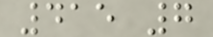415 7
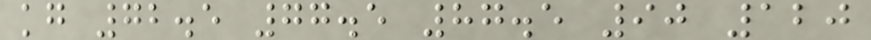kg 72.5 77.5 87.5 90 120
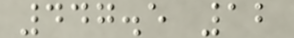447.5 12
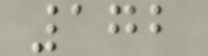172
